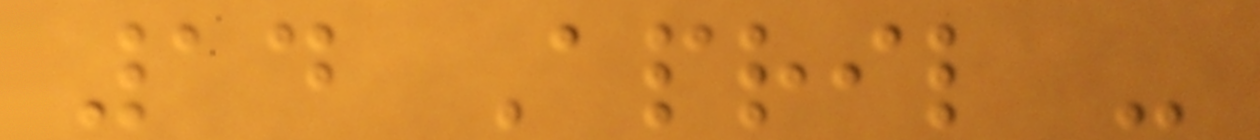14 April -
